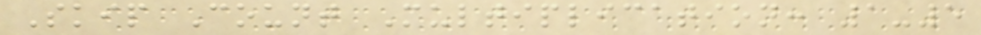Skip Count Multiplication: 1-5
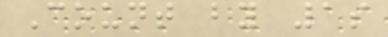Count by 1s
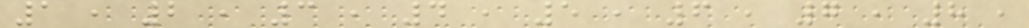1 , 2 , 3 , 4 , 5 , 6 , 7 , 8 ,
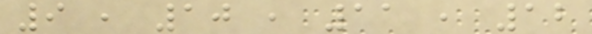9 , 10 , 11 , 12
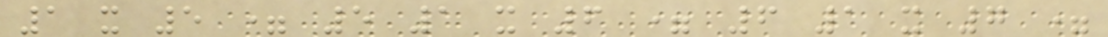1 x 5 = 5 1 x 6 = 6 1 x 7 =
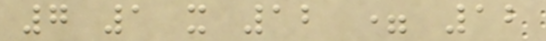7 1 x 12 = 12
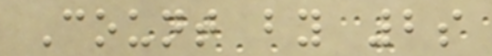Count by 2s
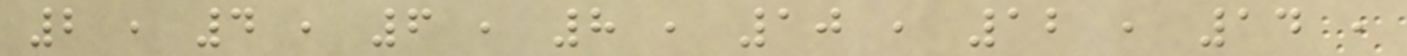2 , 4 , 6 , 8 , 10 , 12 , 14 ,
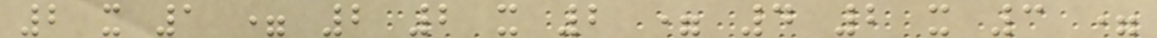2 x 1 = 2 2 x 2 = 4 2 x 3 =
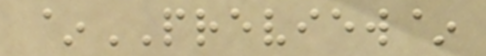~PREVIEW~
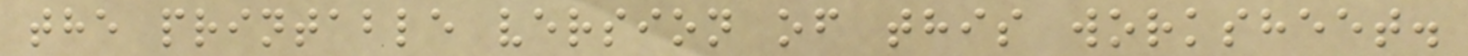the printable version of this worksheet.
